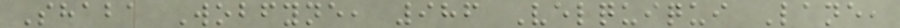Shaba Wobfyne, 986 Velquiqui Lane,
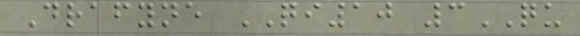Drafyne QI10 3QU
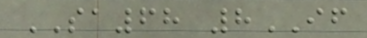SA68 8IF
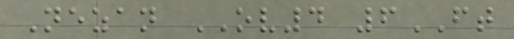Nezan OV4 6FT
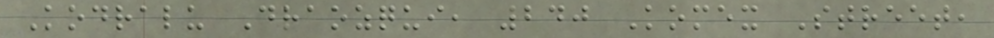Kodralu Draozqui, 240 Komex Street,
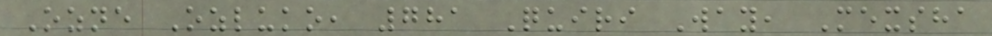Ozne Ozluko, 781 Quiri Way, Mexsha
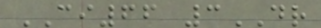CI66 3DR
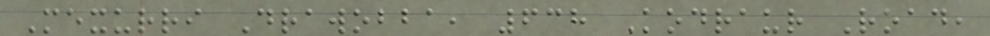Mexurri Drawobba, 638 Kodraur Road,
